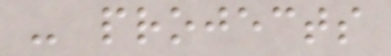- projects
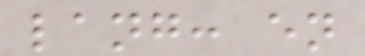lang: en
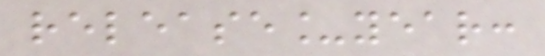release_year:
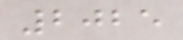2025
